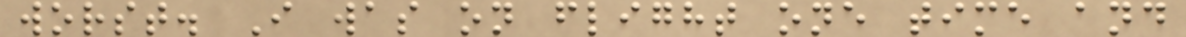worst. I was on flight one time and
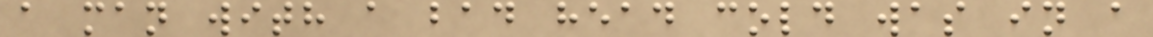a man with a bad head cold was in a
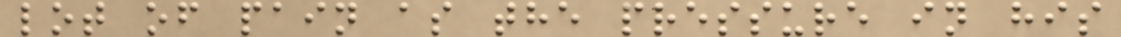lot of pain as the pressure in his
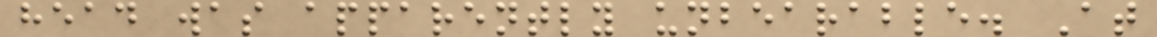head was apparently unbearable. At
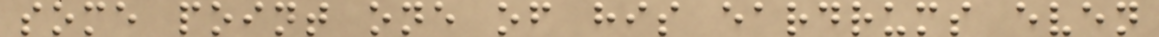some point one of his eardrums even
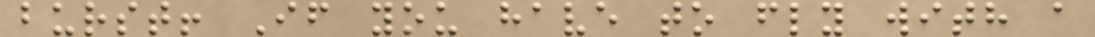burst! If you have to fly with a
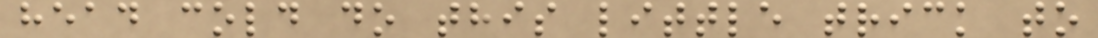head cold do this little trick to
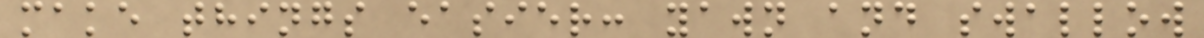make things easier: yawn and swallow
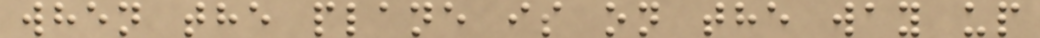when the plane is on the way up
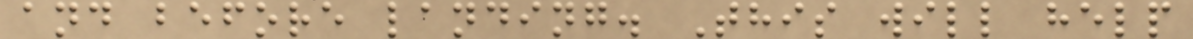and before landing. This will help
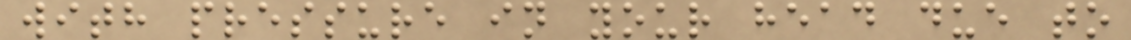with pressure in your head due to
